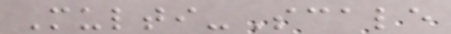Multi-Scale
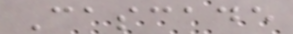Cascade
